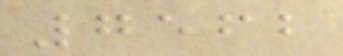7562
